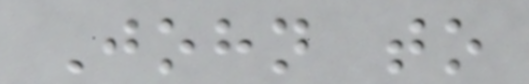John to
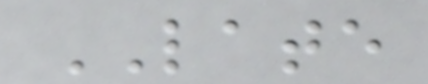LATE
